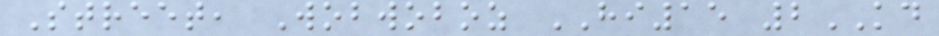Street, Wobwoboz HI15 2KD
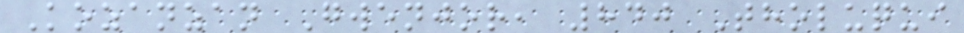Kozanzan Gwenjor, 840 Tholuqui
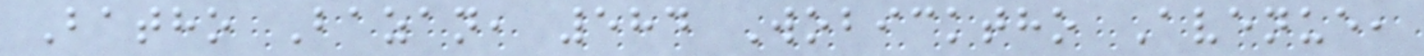Batho Bazan, 584 Wobicktho Avenue,
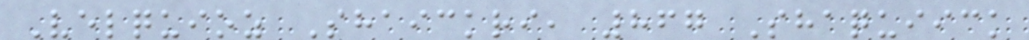Velquioz Shaickri, 867 Shaquiick
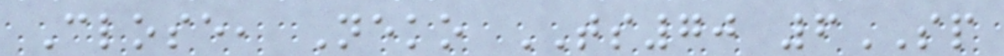Close, Neko TS70 6SP
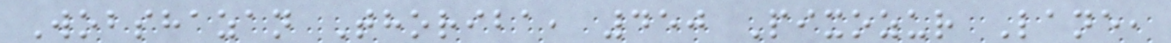Wobshazan Thoriba, 450 Pixozur Lane,
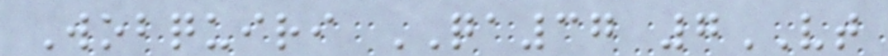Wobquiri QA37 7VT
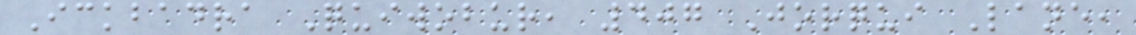Ickbadra Quiwobur, 407 Jorqui Lane,
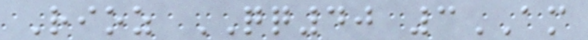Rioz QQ40 3AM
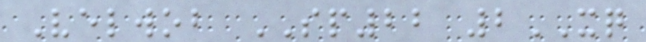Velwob SP22 2XQ
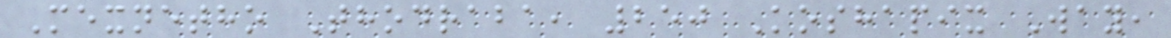Mexnetho Thodraba, 250 Koshapix Way,
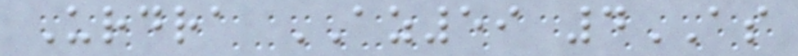Urdra AZ59 4AS
